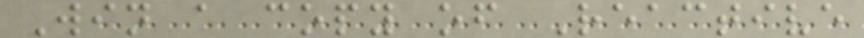Win a copy of Reactive
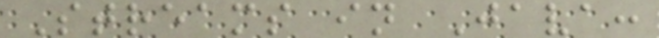Streams in Java:
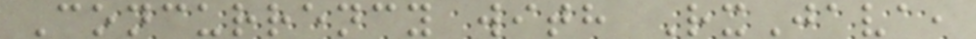Concurrency with RxJava,
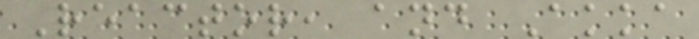Reactor, and Akka
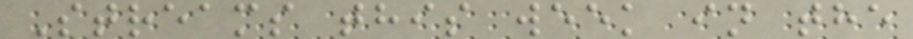Streams this week in the
